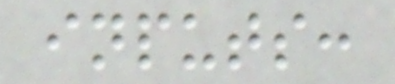inputs:
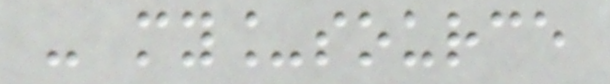- my_source
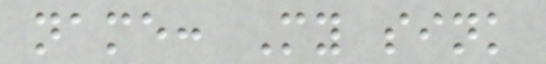name: My sink
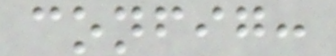config:
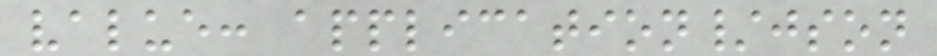value: application/json
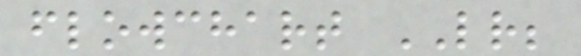flowchart LR;
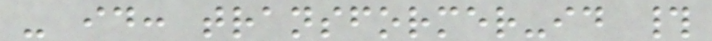- id: transformer-id #
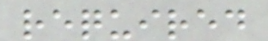required
